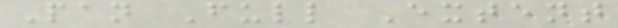Pan Full Extent
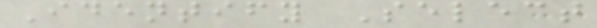Identify Select
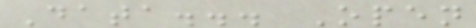Data... Open
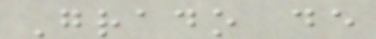Grado de
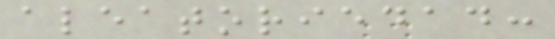aleatoriedad:
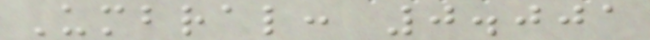Umbral: 0.001
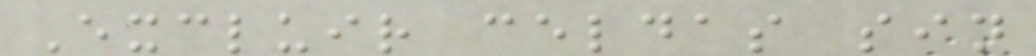Excluir celdas sin
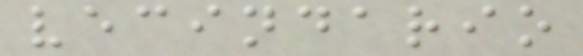vecindario
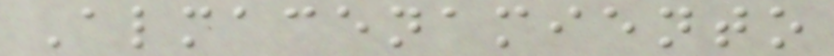Almacenamiento
